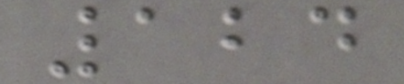124
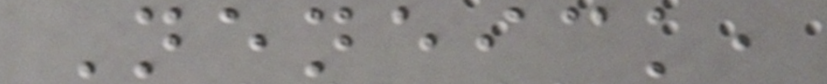Neneick,
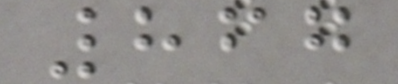867
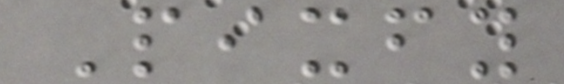Pixfy
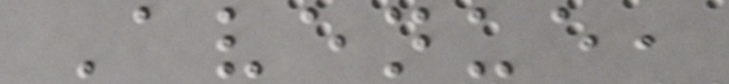Avenue,
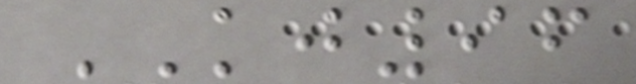KJ96
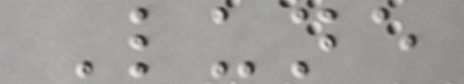Lune
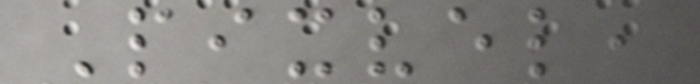Pixvel,
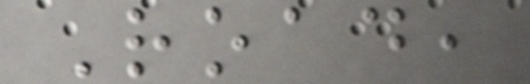Road,
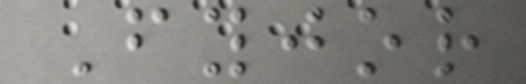Fyjor
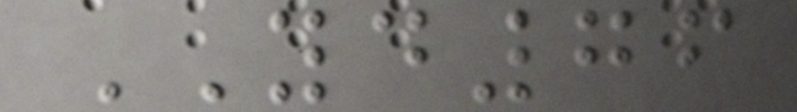YD76
